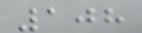108
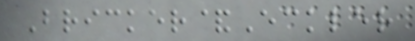Bricker&Eckler
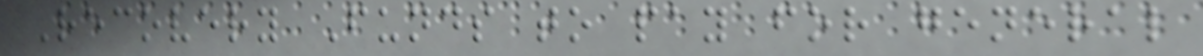Recovery Funds to pay for general
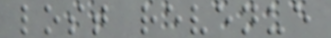lost revenue
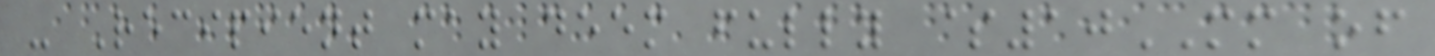- Recipient may deem fully $10MM of
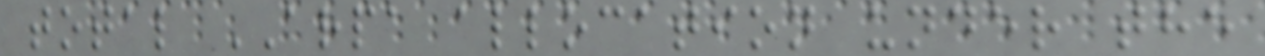total ARPA allocation under the
